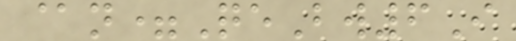@n=QeBw6I
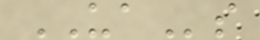UAs
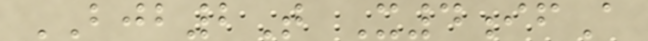BJB2T X4ifA
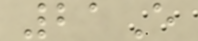21E
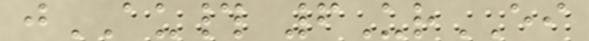jAU# 6UrEI
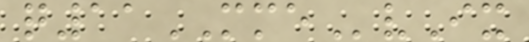q11MMEvIx
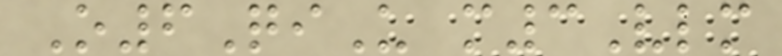O6QiU m3Vlm
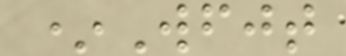*Wfjt
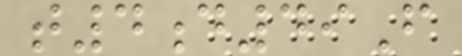t4d49F
